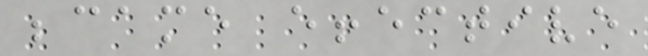became effective
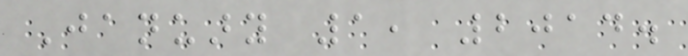January 1, 2014.
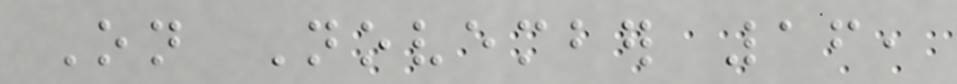On November 16,
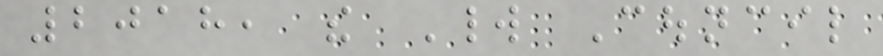2018, the World Council
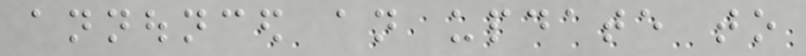announced an update to
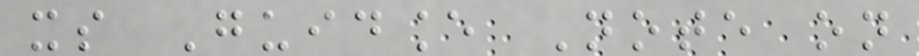its Guidance Note on
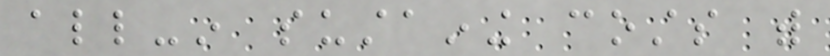all-in sustaining costs with
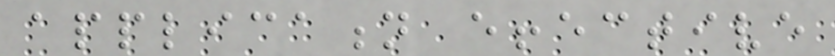application effective
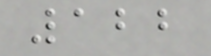122
